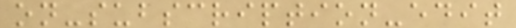on-subscription-edit
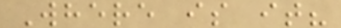Where is it?
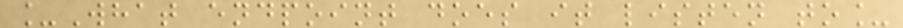_What endpoint does it listen to_
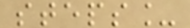steps_
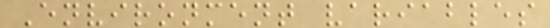Environment variables
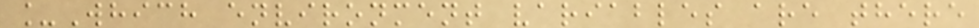_Which environment variables are there
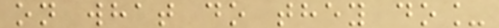on what do they do_
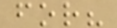for?
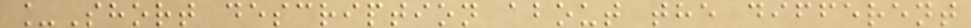_Short description about the different
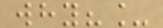why?_
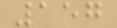157
